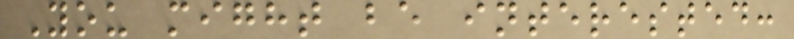You might be interested:
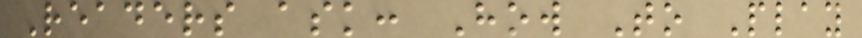Readers ask: How To Play
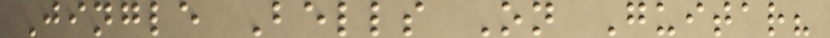Jingle Bells On Guitar?
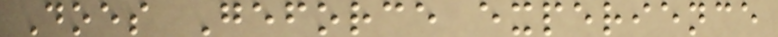Does Geforce experience
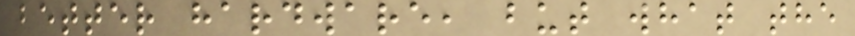better hardware, but what the
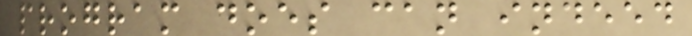program does can indeed
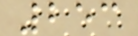253
